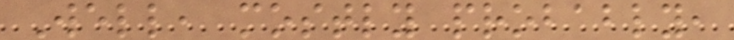Well, mostly probably,
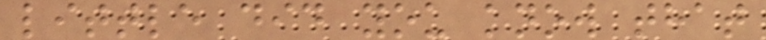little did you know that
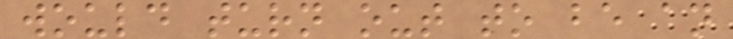would turn out to be an
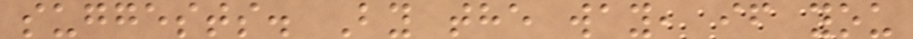suggests. By the way, if you
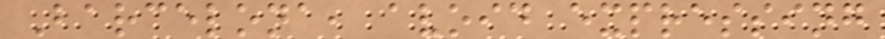Barcelona, avoid expressing
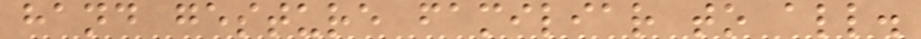hand gesture familiar to all.
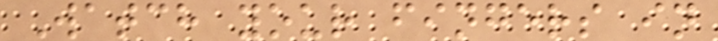Watch your fingers in
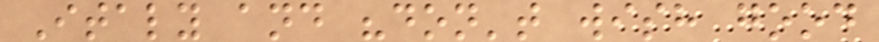Italy and "don't wish good
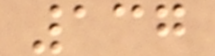137
